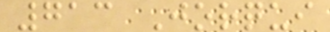713 Jorqui
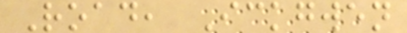Road, Ickgwen
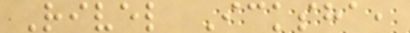Rivel Icksha,
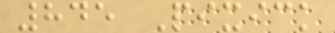845 Pixick
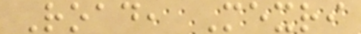Road, Mexri
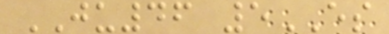JU46 5ES
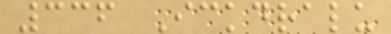336 Ickdralu
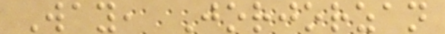Way, Jorjorzan
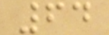64
